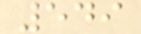549
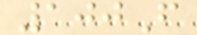100F
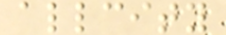allcity
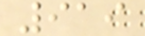919
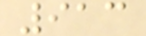913
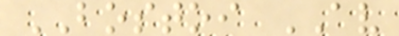BOSTOI AV
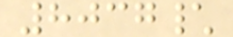8037\
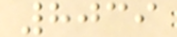8039
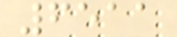6511
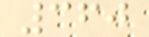360
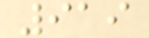919
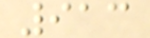913
